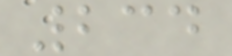234
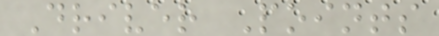Driver Points
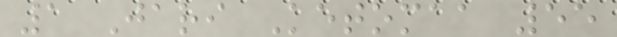1 Jari Ketomaa 55
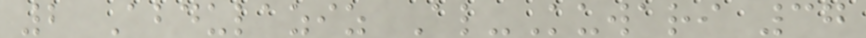2 Abdulaziz Al-Kuwari 37
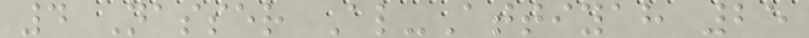4 Nasser Al-Attiyah 25
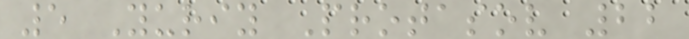5 Yuriy Protasov 22
